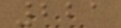221
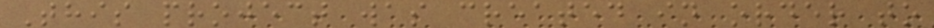This project was created in order to
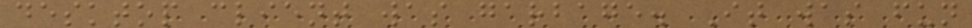desktop client was garbage. It was fun
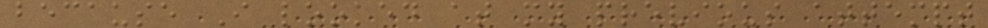because I looked at my previous attempt
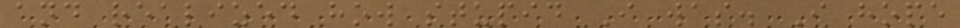and realized how stupid I was. I hope
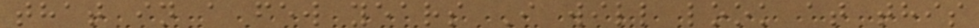that in a few years I will look at this
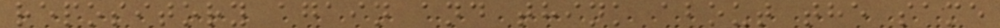repository again and think about the same
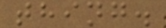thing.
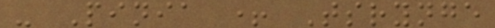- Pinia + Tsrynge
